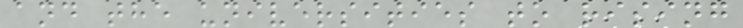and the universities to rising
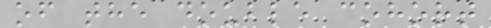of the double cohort
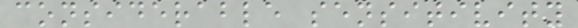considerable sensitivity
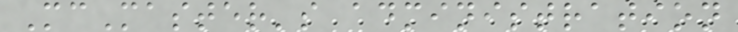McMaster's administration
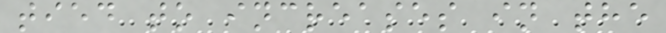tied to increases in the
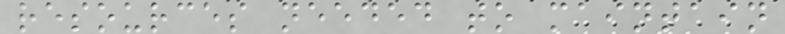resources needed to maintain
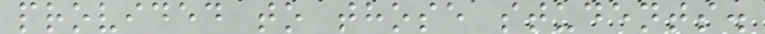provided to those students.
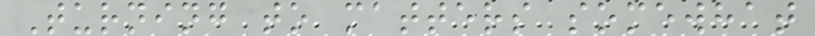Turning to matters somewhat
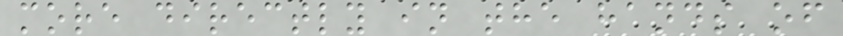more directly in the hands of
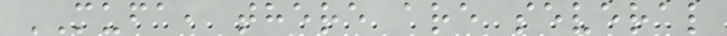MUFA, there are several
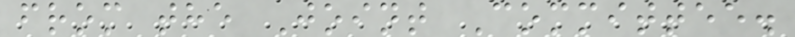from the Joint Committee.
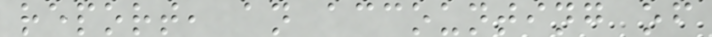report, an accounting of
